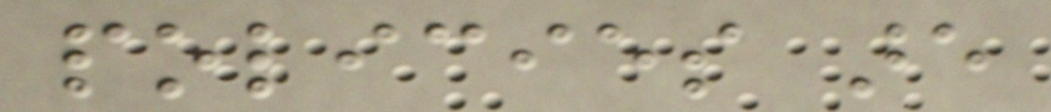policies are
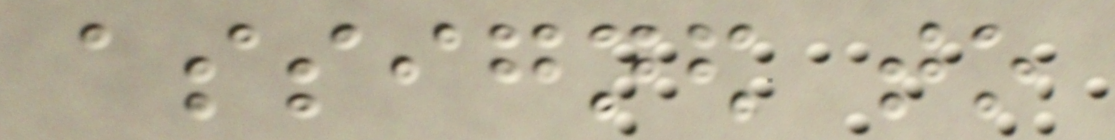assigned to
